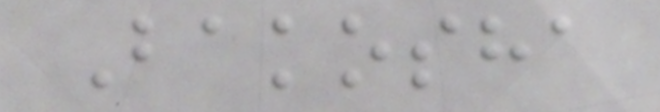Bakosha
